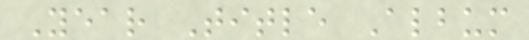Year Title Album
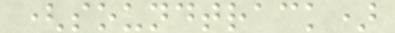(soundtrack)
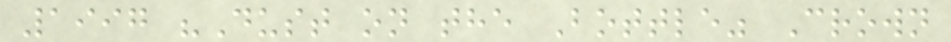1997 "Dust on the Bottle" Crown
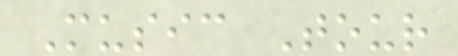Music Tour
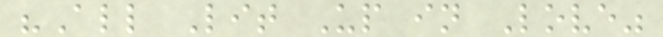"All Lit Up in Love"
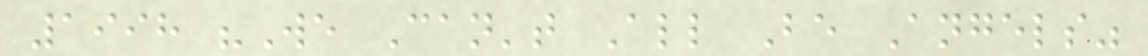1998 "We Can't All Be Angels"
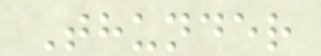Thunder
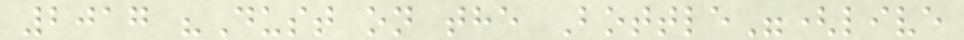2017 "Dust on the Bottle"(live
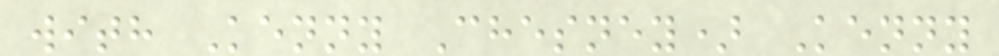with Kenny Chesney) Kenny
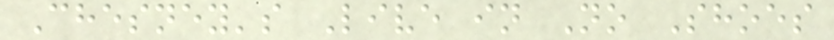Chesney's Live in No Shoes
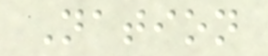Nation
